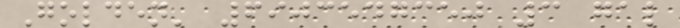Golden' 6903547350 3 gal
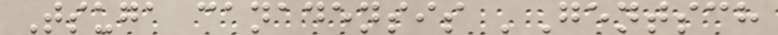Tsuga canadensis 'Gentsch
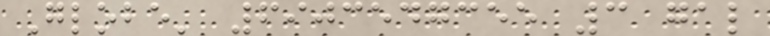Globe' 6903547355 3 gal
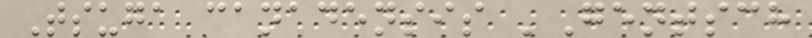Tsuga canadensis 'Gentsch
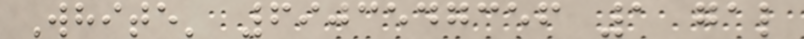White' 6903547356 1 gal
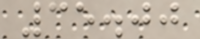35.00
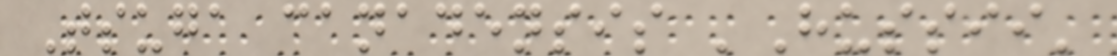Tsuga canadensis 'Hussii'
